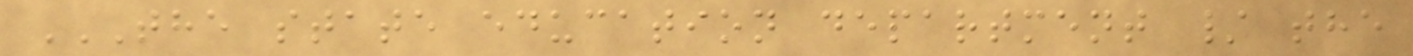THE STATE EDUCATION DEPARTMENT / THE
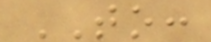TO:
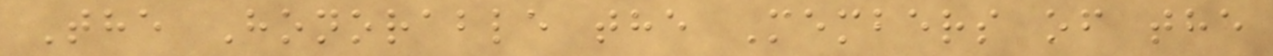The Honorable the Members of the
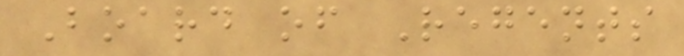Board of Regents
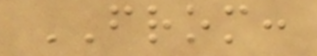FROM:
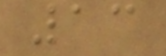13
